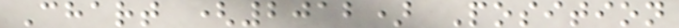Chart (2012) Position
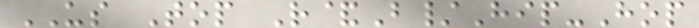US Top R&B/Hip-Hop
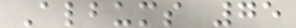Albums 75
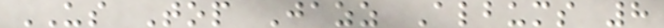US Top Jazz Albums 8
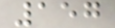157
